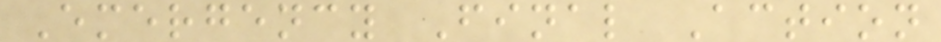Emergency Final Action
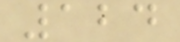124
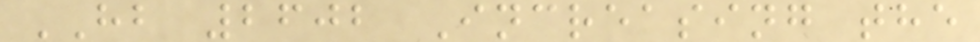HB 2602 Increasing the
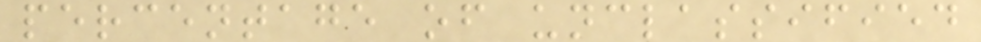percentage of unclassified
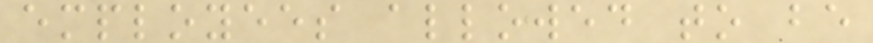employees allowed to be
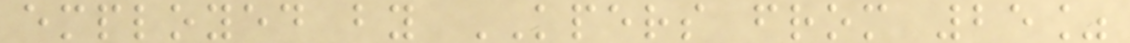employed by KPERS from 25%
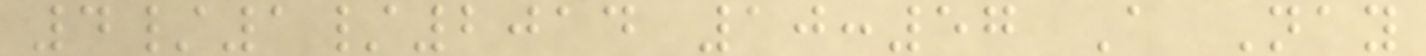4/1/2014 10:57 A Nay
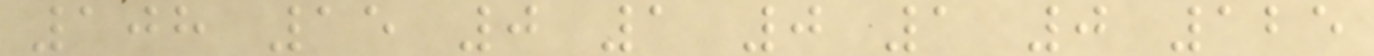108 15 0 1 0 1 0 125
